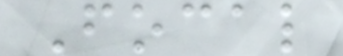Focal
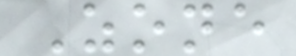Zone
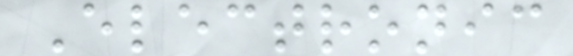Electronic
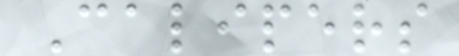Calipers
